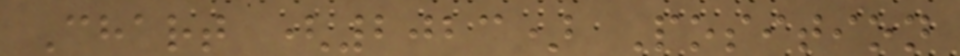Chart (2023) Position
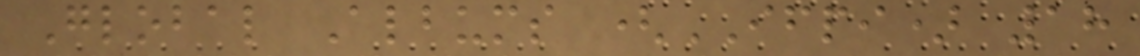Global Albums (IFPI) 18
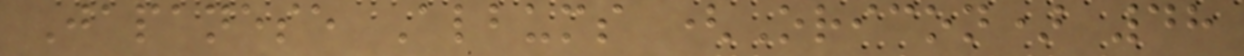Japanese Albums (Oricon) 48
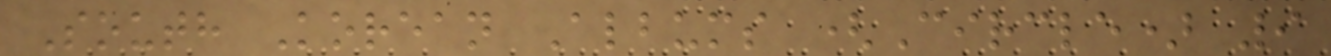South Korean Albums (Circle) 9
